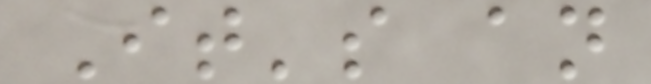It's an
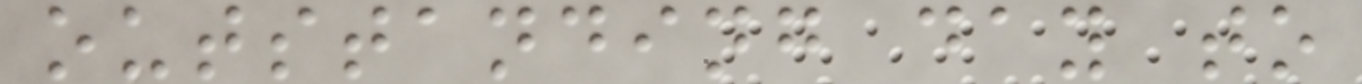outstanding day to
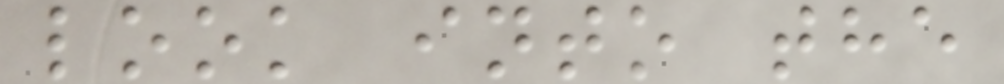look into the
